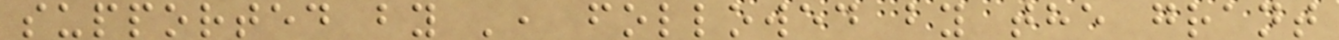supported by ', followed by the grant
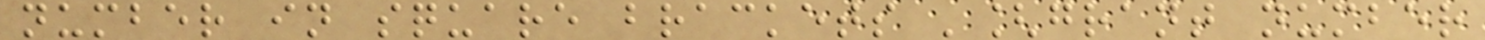number in square brackets '[grant number
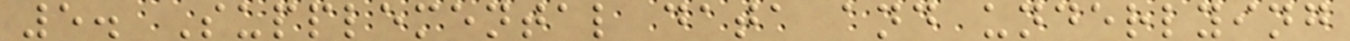5. Supplemental data and underlying
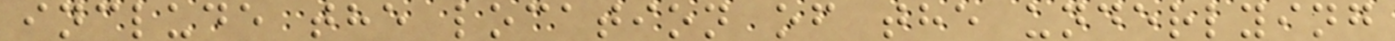include the location of the underlying
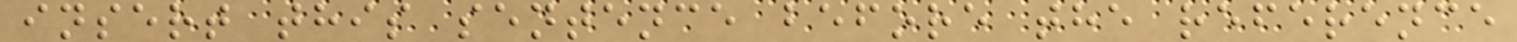insert this sentence before the reference
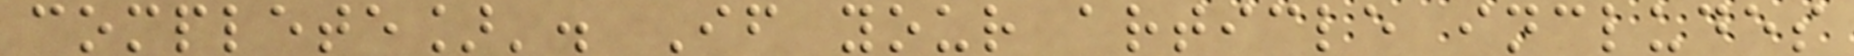complete]'. If your article includes
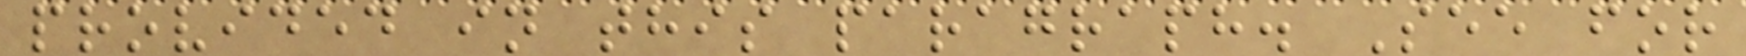provided in this paragraph. See for
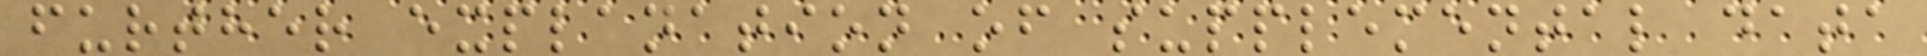further explanation of supplemental data
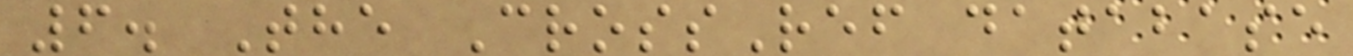6. The CrossRef database
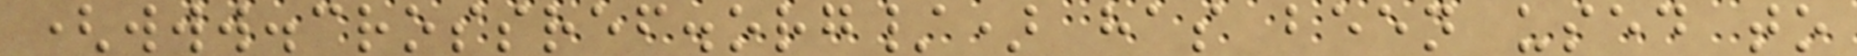(www.crossref.org/) has been used to
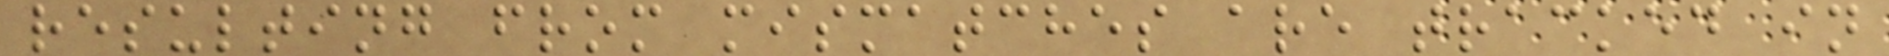resulting from mismatches are tracked in
